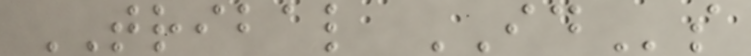TRIBAL IDs
